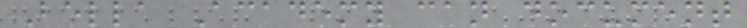Bella Academy can document
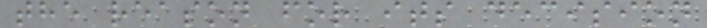the reason for its decision
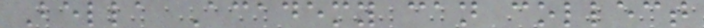Bella Academy can collect
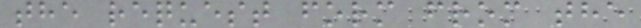the request form from the
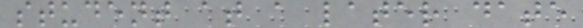student at a later date
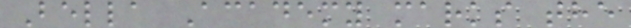Bella Academy marks the
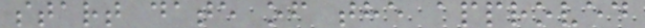start date of the approved
